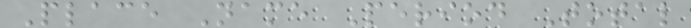Place Name Period Total
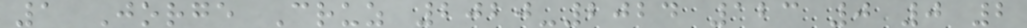1 Jorge Cruz 2020-2024 123 0 0 2
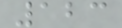123
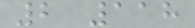2 118
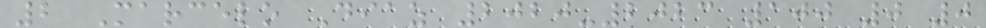2 Marcelo Diaz 2020-2023 100 0 0
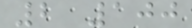2 100
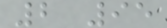2 95
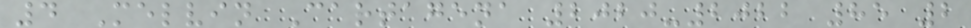4 Melvin Cartagena 2020-2022 85 2
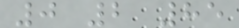0 2 85
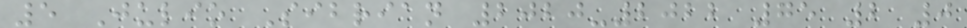5 Julio Sibrian 2020-2022 75 2 0
